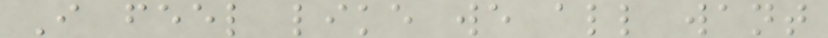I feel like we all want
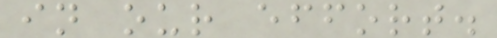in our effort.
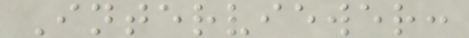Interviewer:
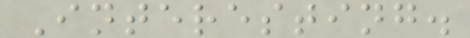Interesting.
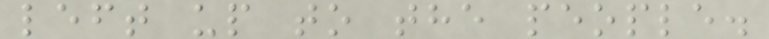left up to the people.
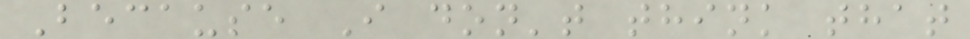Because I don't think that
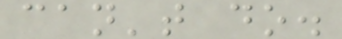can't do.
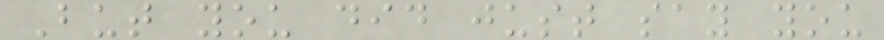But you did just say you
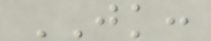JK:
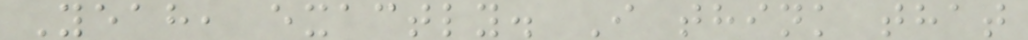Yeah, exactly. I think that
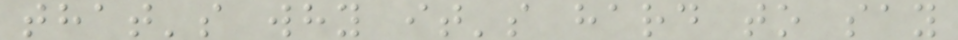that's why it's hard to say
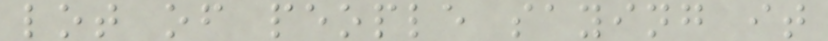lot of people saying it
